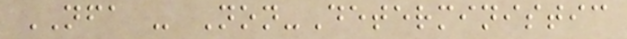NFA - Non-Deterministic
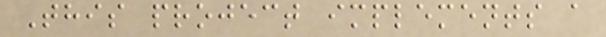This project implements a
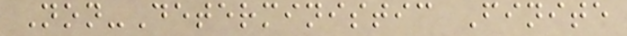Non-Deterministic Finite
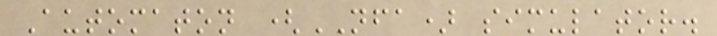Automaton (NFA) simulator.
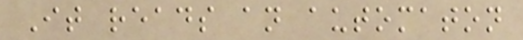It reads an automaton
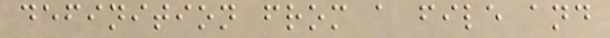definition from a file and
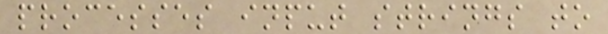processes input strings to
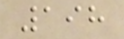198
